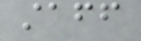staff
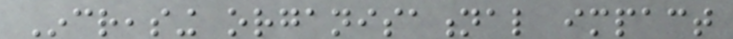Increasing organisational impact
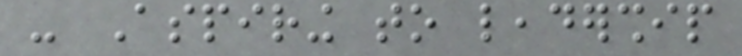- Aspiring to leadership
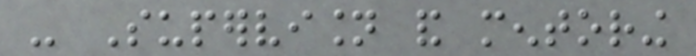- Supervision and mentoring
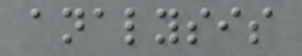analysis
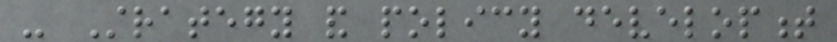- Strategy and policy development
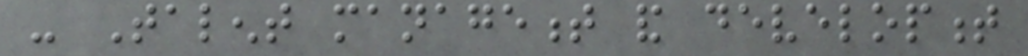- Talent management and development
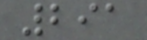291
